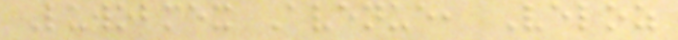Luwobmex Avenue, Veloz
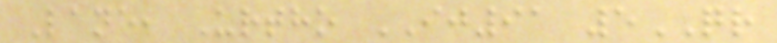Lane, Urtho IJ91 5QR
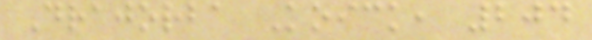Drajorba Koick, 204
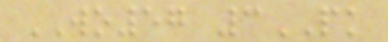WO57 3PK
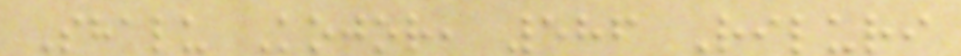Shalu Kojor, 586 Riluri
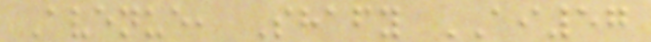Avenue, Shafy AI57
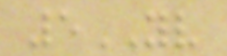5YV
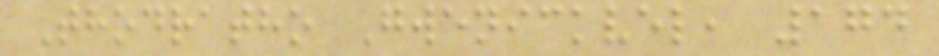Thodratho Gwenickvel, 174
